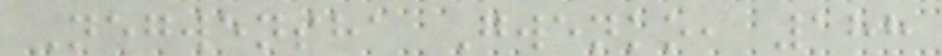Negwensha Gwenko, 188
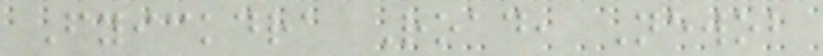Fyickdra Road, Newob
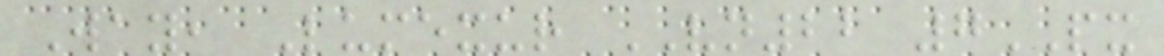Way, Lumexur VN22 7PX
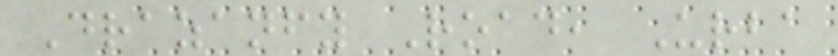Drazanfy Road, Urba
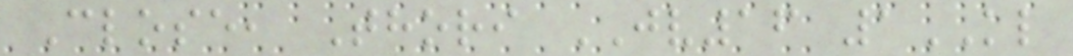Close, Thori JV16 1KL
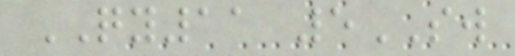QY11 5SW
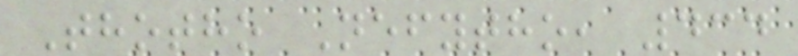Thotho Nefytho, 434
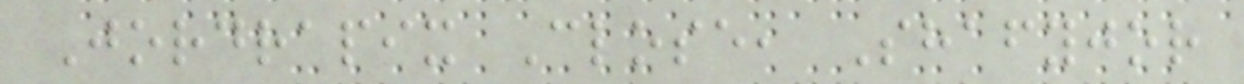Jordrapix Close, Shafyjor
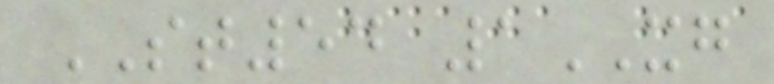ST54 1XG
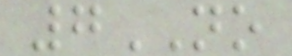7NO
